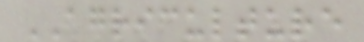AGRICULTURE
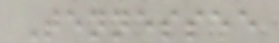Tennessee
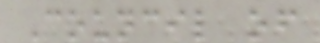Council of
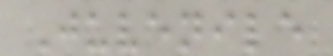Juvenile
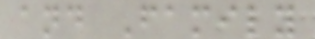and Family
